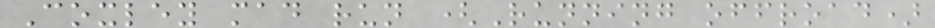Coxley mad run (Running offroad)
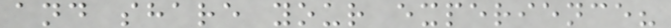and share your experience?
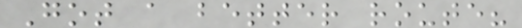Got a better route?
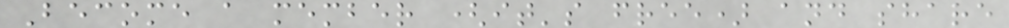Become a member (it's free) and share
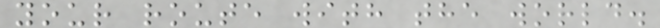your route with the world.
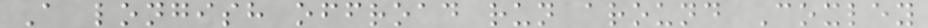A longish offroad run around Coxley
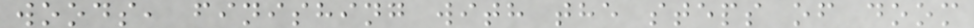woods, finishing with the steps of doom
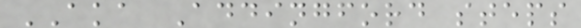AKA Addingford steps
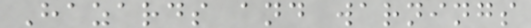Hazards and warnings
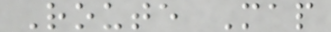Route Map
